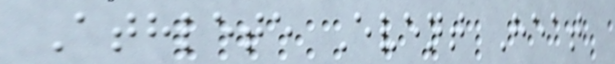Athlete Event Heat
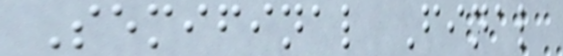Semifinal Final
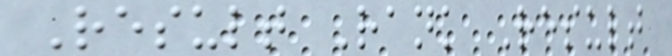Result Rank Result
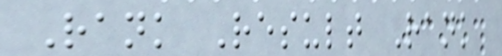Rank Result Rank
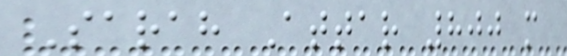Sarah Attar 800 m
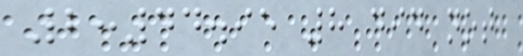2:44.95 8 did not
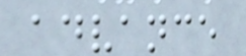advance
